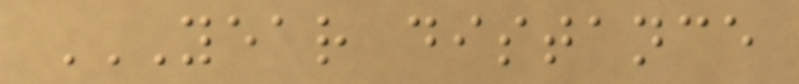YEAR DISTANCE
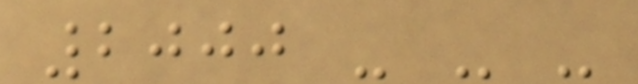2000 - - -
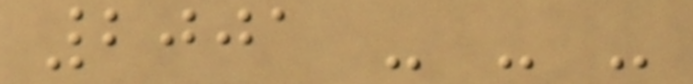2001 - - -
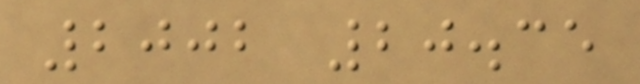2002 20.35
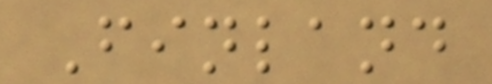Finland
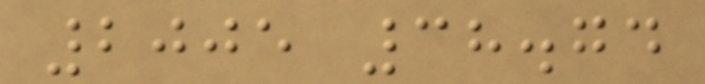2005 38.74
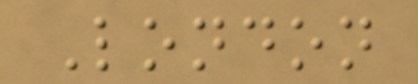London
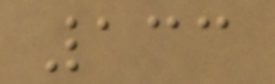133
